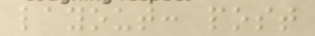layout: post
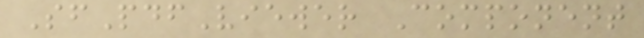SfPdfViewer Component
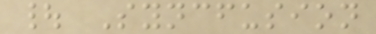| Syncfusion
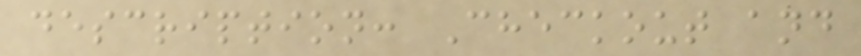description: Checkout and
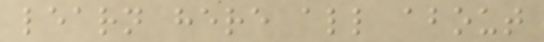learn here all about
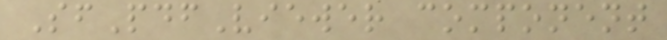SfPdfViewer component
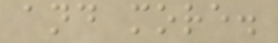and more.
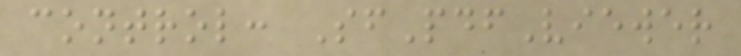control: SfPdfViewer
